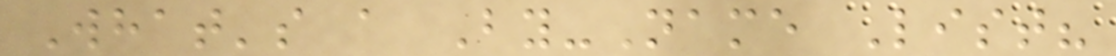What's a By-Name List?
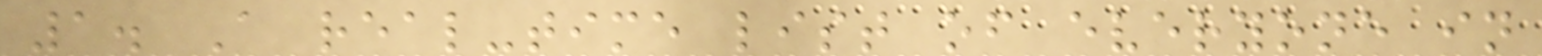1. A real-time list of everyone in
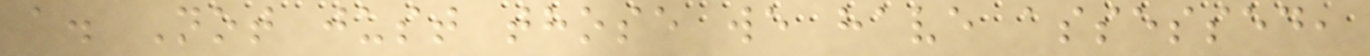a. Not just those we have assessed,
